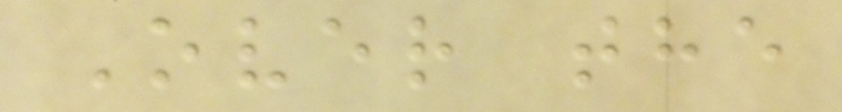Over the
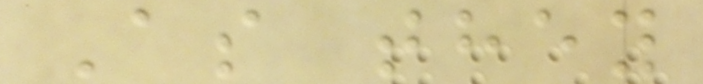As they
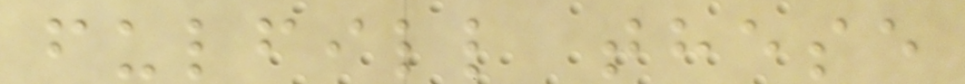fulfill these
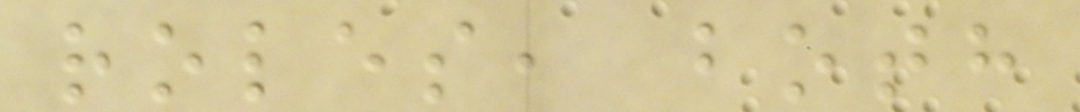roles, both
